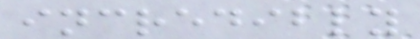incredibly
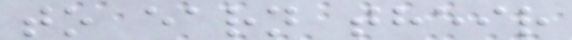to earn their
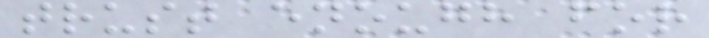trust enough for
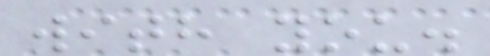with you.
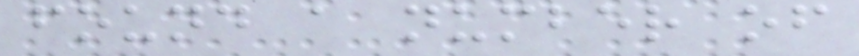found a number of
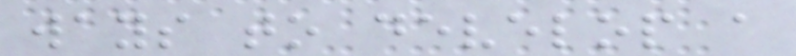ways to develop a
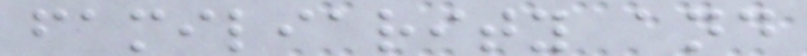familiarity and
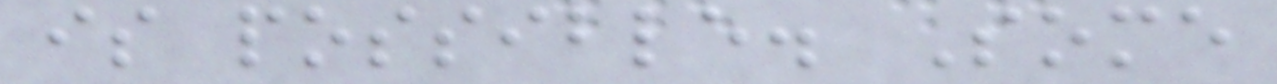is possible. Some
